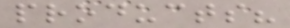products?
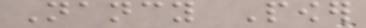Nancy Power
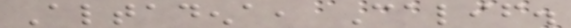Altadena, Calif.
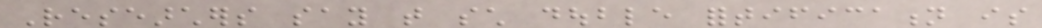Researchers say that such double fortification is
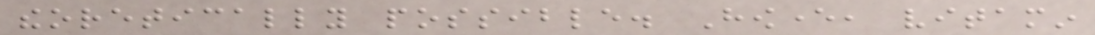theoretically possible. However, vitamin
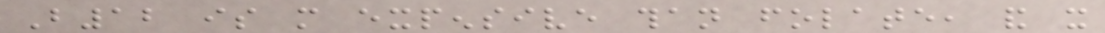B12 is more expensive than folate, and it
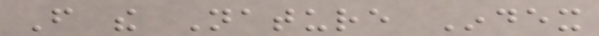From the Nature Index
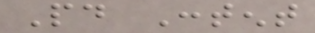Paid Content
